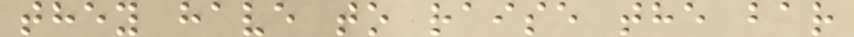they have to raise the bar
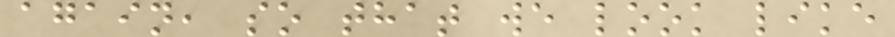again, so that we look like
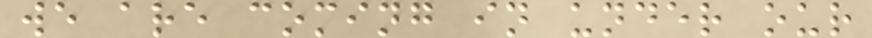we are coming in under our
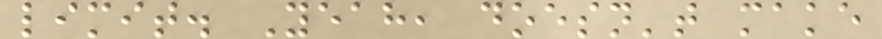limit. Yeah, doesn't make
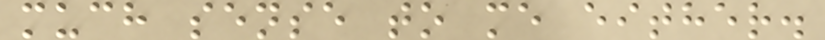much sense to me either.
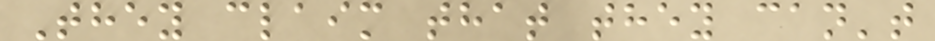They claim that they can't
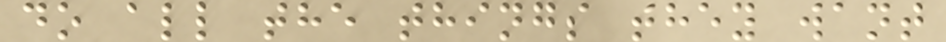do all the things they want
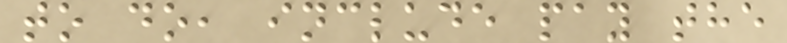to do, include pay the
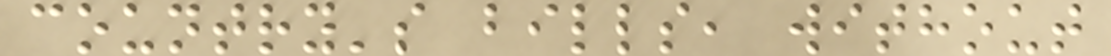country's bills, without
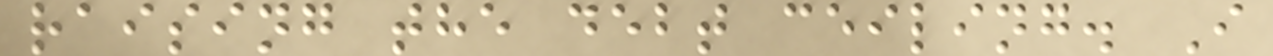raising the debt ceiling. I
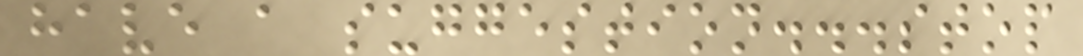have a suggestion...stop
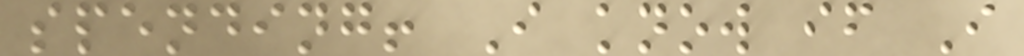spending! I know if I
